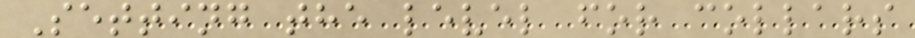Setting the level for collars
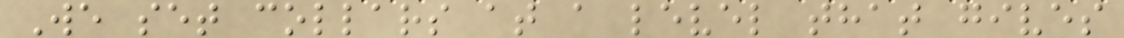We set collars at a level that gives
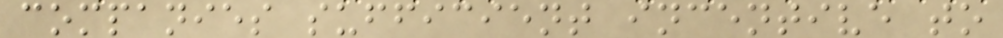companies sufficient incentive to
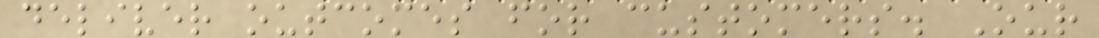deliver outcomes for customers. Our
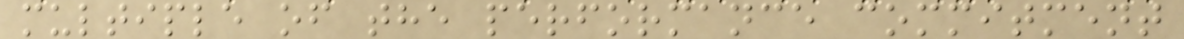multiple of the performance commitment
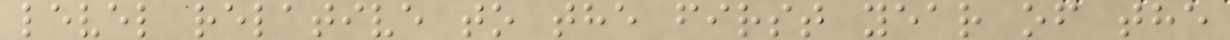level relative to the first year of the
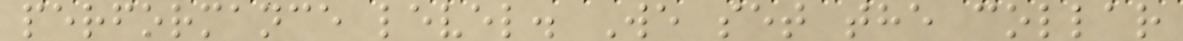performance level. We set the collar
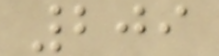209
